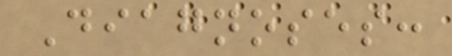Diagnoses:
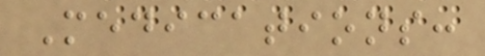Medications:
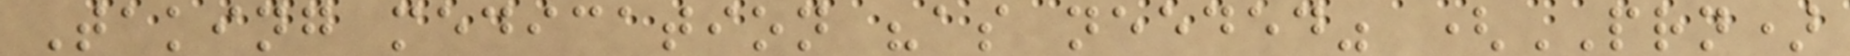Taking medication "as needed" (PRN)
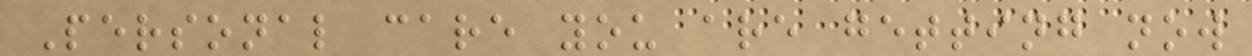Personal care you are getting now
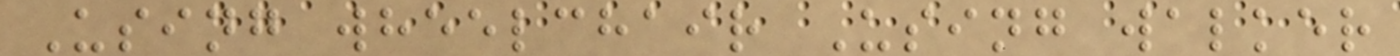Using wheelchair Using walker
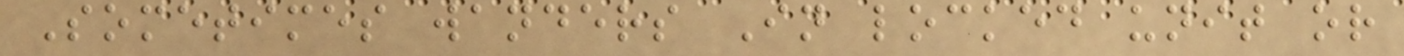Sometimes wanders In locked unit or
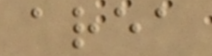area
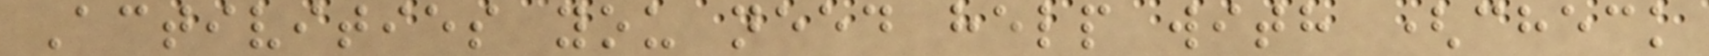Activities you need help with (check
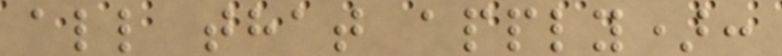all that apply):
